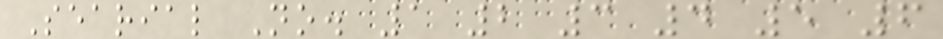Searial No. 1 2 3 4 5 6
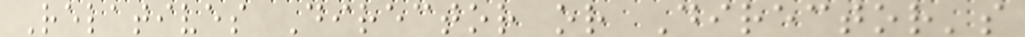Relatives Director or Director's
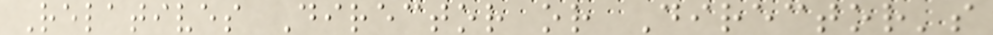Relatives Director or Director's
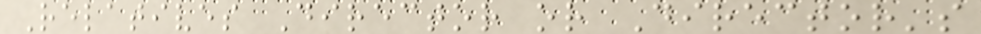Relatives Director or Director's
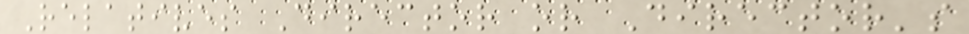Relatives Director or Director's
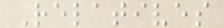Relatives
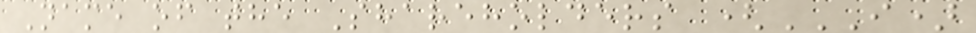Name of the Shareholders (I)
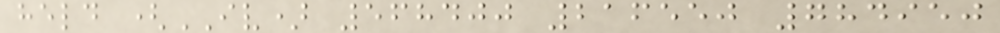held (IV) 568400 216550 784950
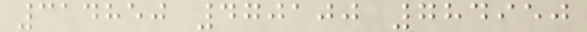314850 470100 784950
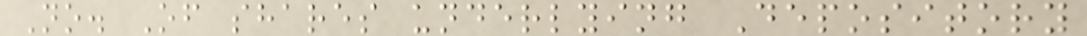No. Of shares underlying Depository
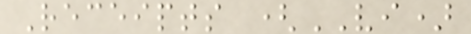Receipts (VI)
